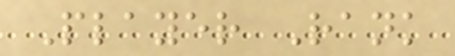Player Rank
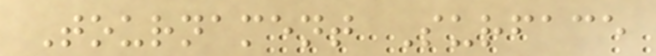Tournament Surface
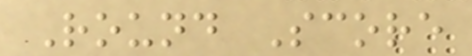Round Score
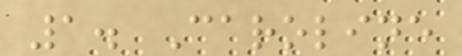1. Caroline
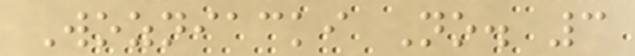Wozniacki No. 3
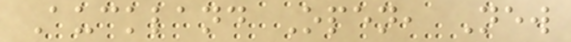Auckland Open, New
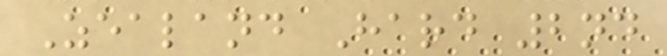Zealand Hard 2nd
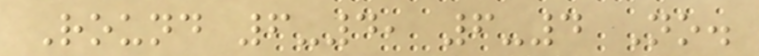Round 6-4, 6-4 No.
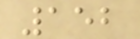152
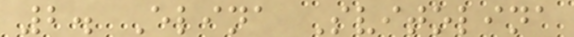2. Elina Svitolina
